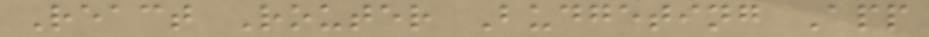React Router Budgeting App
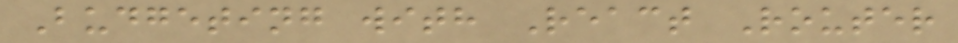Budgeting with React Router
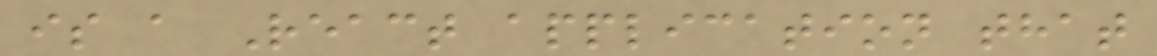is a React application that
